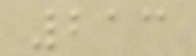213
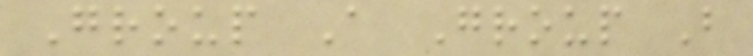Group A Group B
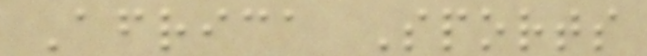Africa Sports
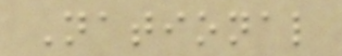National
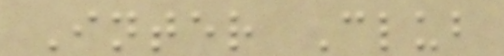Inter Club
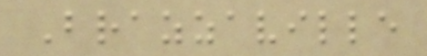Brazzaville
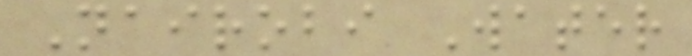Nairobi Water
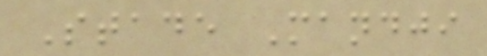Stade Mandji
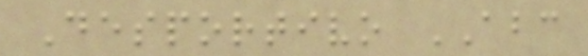Desportivo ABC
